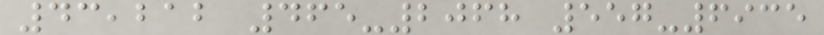43,212 465-2068 557-6935
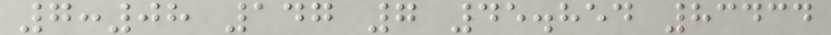7:08 147 7 45.854 83434
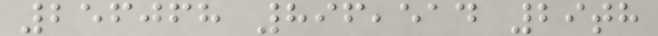256068 896,514 29th
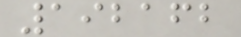192162
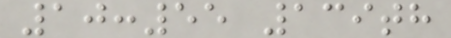10:55 139th
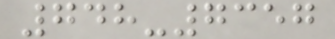748-7357
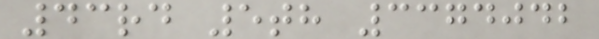43rd 5th 3374042
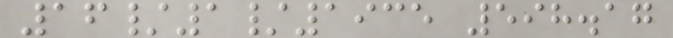16/1/1935 598.17
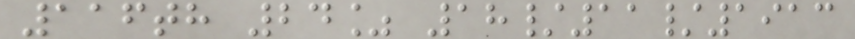116th 24% 18/11/1913
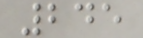245
